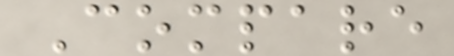Compare
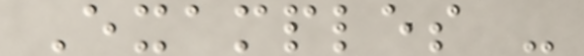Examples -
